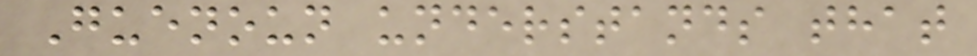Guenoun understands that
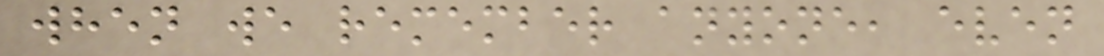when we remember anyone, even
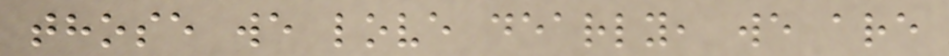those we love dearly, we are
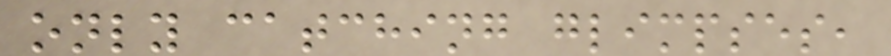only catching glimpses,
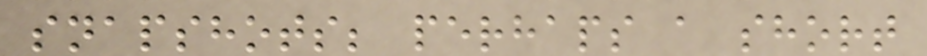snapshots; perhaps a short
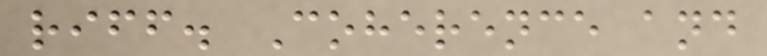riff. Coherence and
